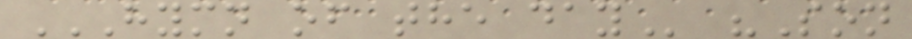HYMN OF THE DAY "Son
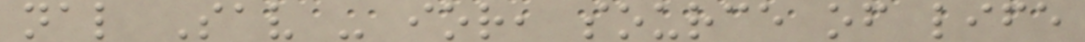nal Sav - ior, source of life
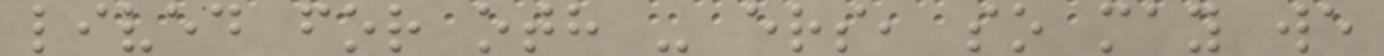lived for oth - ers, so may we
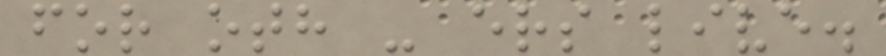for oth - ers live.
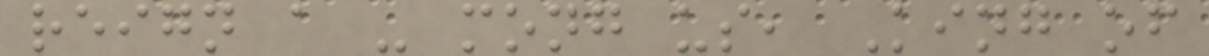reign a - mong us, King of
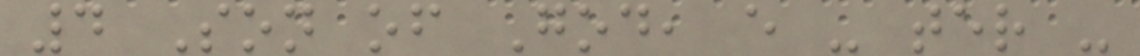4 Son of God, e - ter -
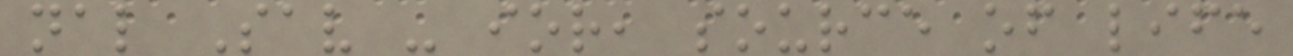nal Sav - ior, source of life
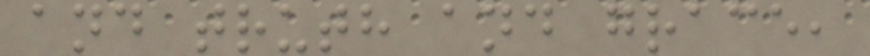and truth and grace,
